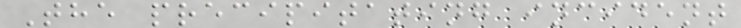The precipitating incident
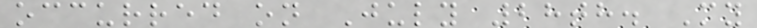occurred on July 28th. My
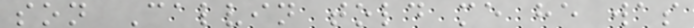son Calvin told me he was
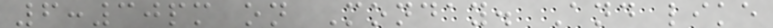6:30pm on Monday. And like
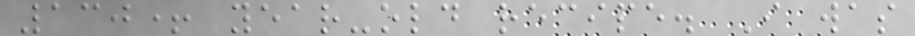130+ year-old recipe. I was
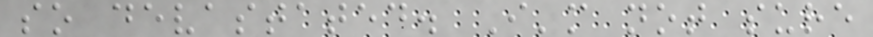so devastated. I'm not sure
